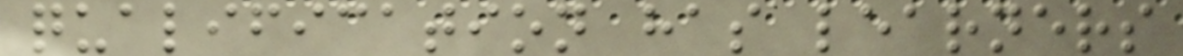qualification has learners
